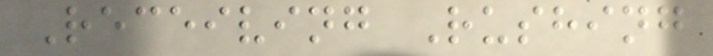Receiving Rushing
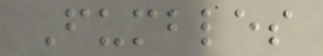Fumbles
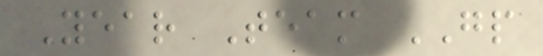Year Team GP
